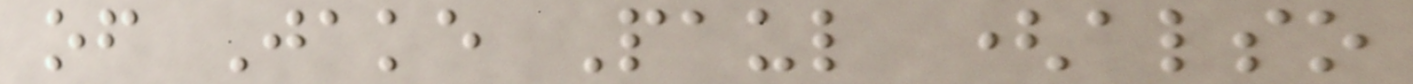of Jake Paul (also
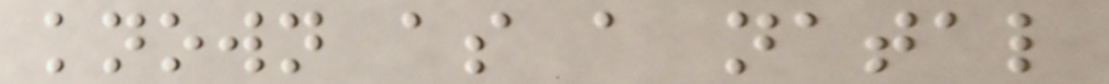known as a natal
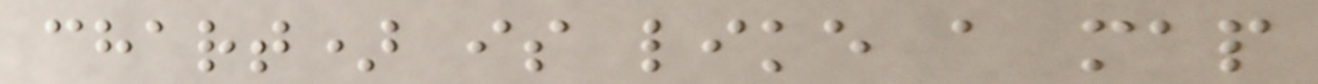chart) is like a map
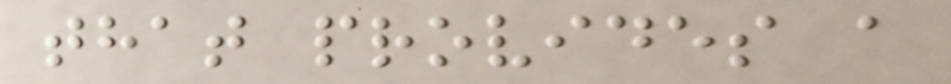that provides a
